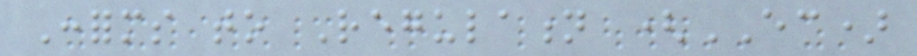Conforms to Regulation (EC)
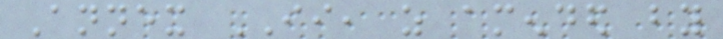Annex II, as amended by
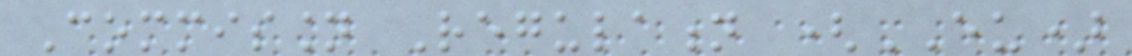Commission Regulation (EU)
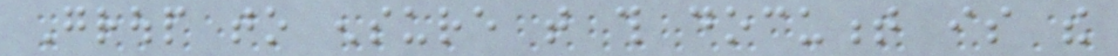Group to ensure that this document is the
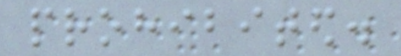prohibited.
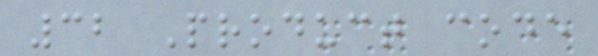32 Product code
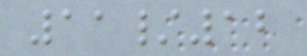11/12
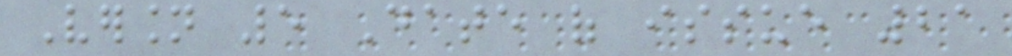Version 5 Date of issue 21
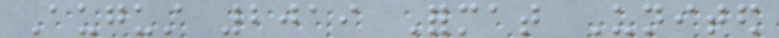August 2019 Format United
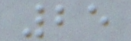25
